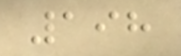198
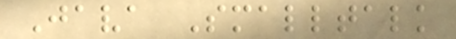Java Smalltalk
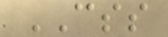CSS
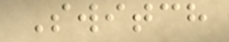Switch
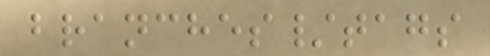branches/tags
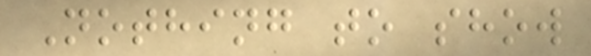Nothing to show
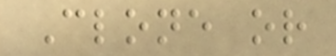Clone or
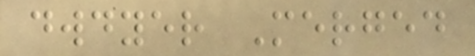dwdyer Merged
